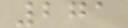271
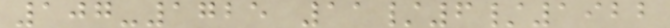107-1725 11/6/1922
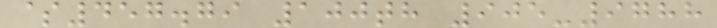$457.79 100th 905-9788
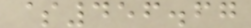$456.67
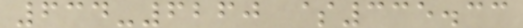634-6260 $335.33
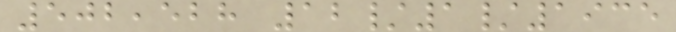502,528 12/1/1935
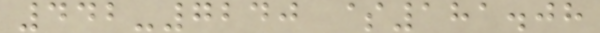442-7240 $181.08
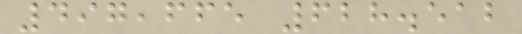497,665 628.512
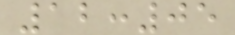12:05
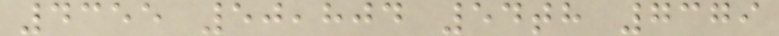4355 50,804 54th 7379
